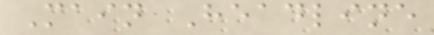Main Headline
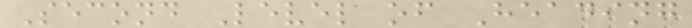Second Level of Heading
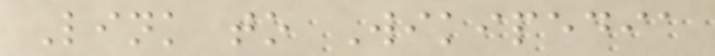Link to Wikipedia
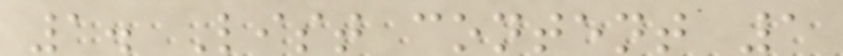1. List content 1
